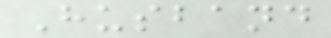Husband
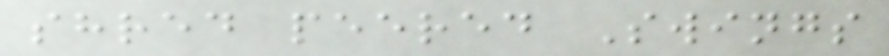shred peered Swings
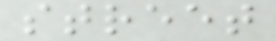street
